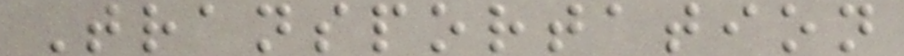Transportation
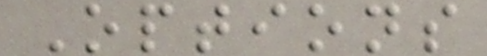Options
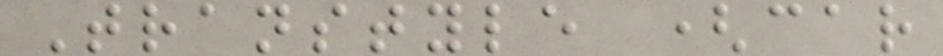Transtyle (car
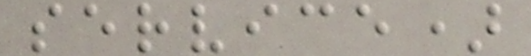service)
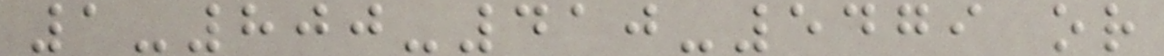1-800-410-5479 or
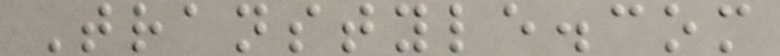Transtyle.com
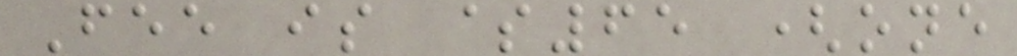Fee is $65 (one
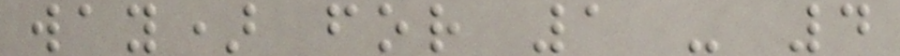way) for 1 - 4
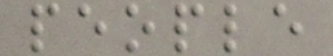people
